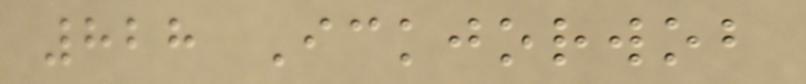828 Ickjorwob
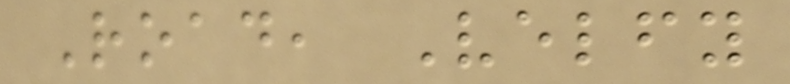Road, Velfy
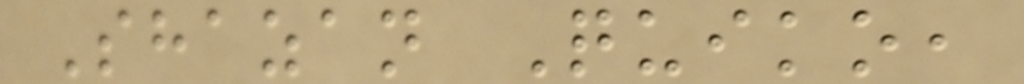Shazan Quiko,
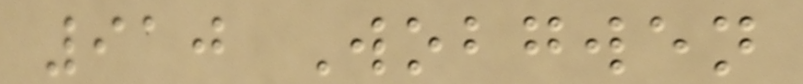910 Wobgwen
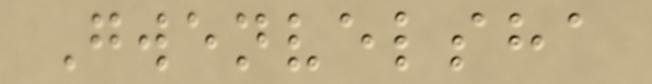Gwenvelsha
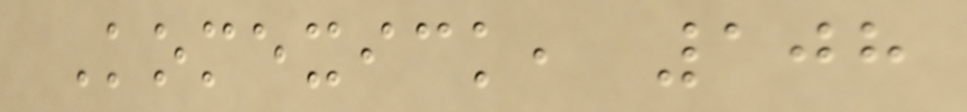Komexick, 108
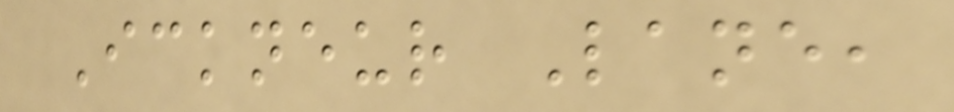Ickneur Lane,
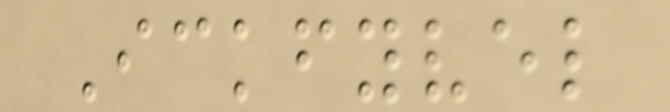Ickfyvel
